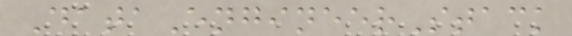DataEngineerStack
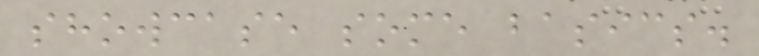showcase some basics.
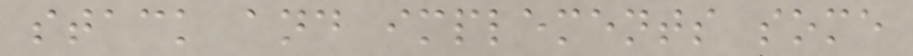stack and implements some
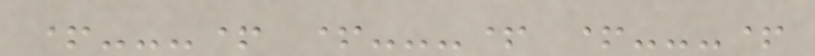+---+ +---+ +---+
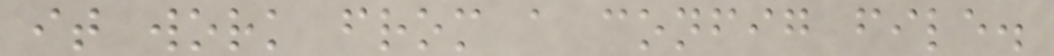it work from a config file.
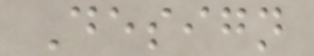Design
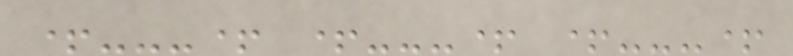+---+ +---+ +---+
